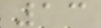13
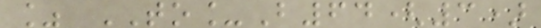% TO_B64(3)
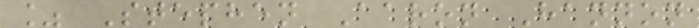% Stephen Aaron Hannon
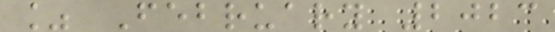% February 2023
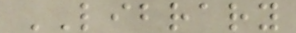LIBRARY
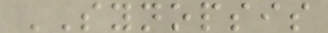SYNOPSIS
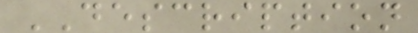DESCRIPTION
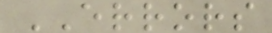ERRORS
